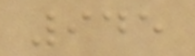945
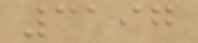3197
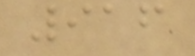916
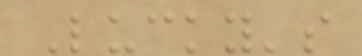Lucky's
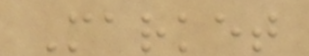Market
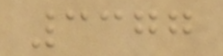3377
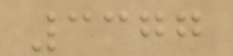3377
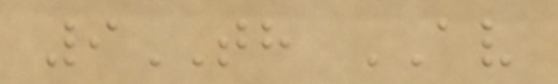9TH AV
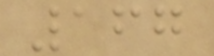167
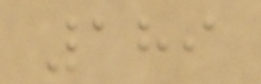189
